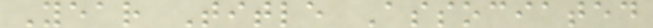Year Title Associated
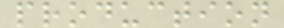production
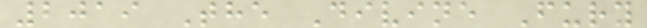2019 The Divine Fury
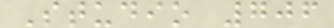Studio 706
